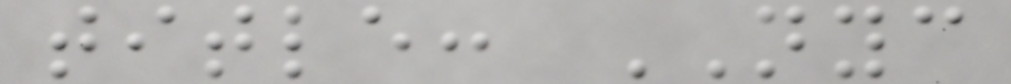title: NYC
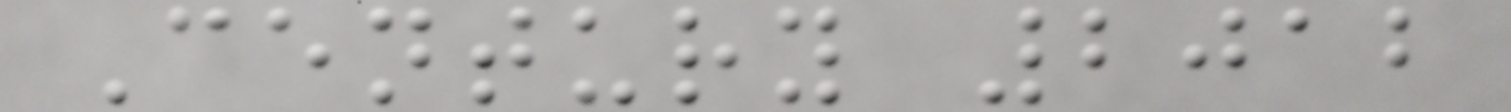Century 2012
